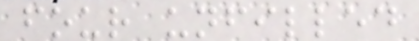four unfilled
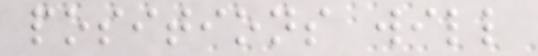positions will
